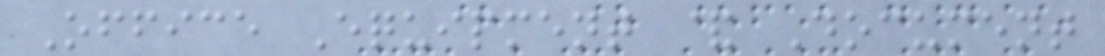Office Equipment & Document
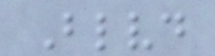Blvd
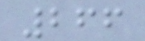266
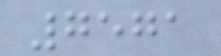7571
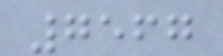7567
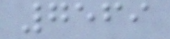7569
